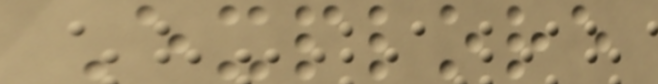Explore
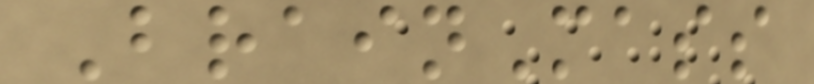BrainMass
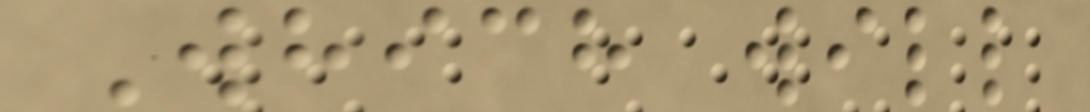Which will
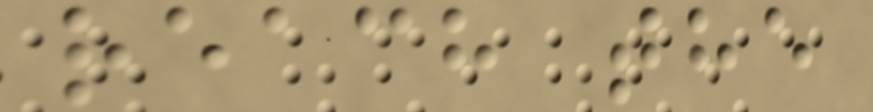reach the
